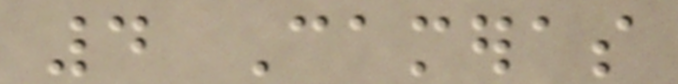4 Cameras
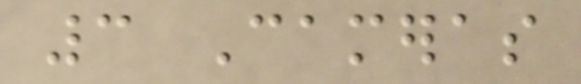3 Cameras
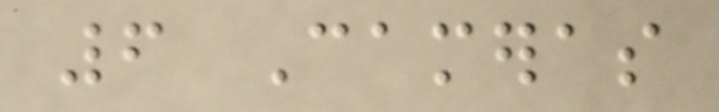6 Cameras
